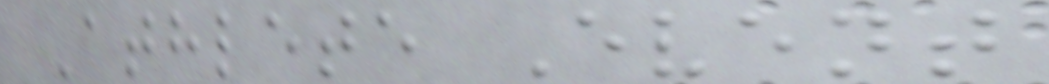Athlete Event
